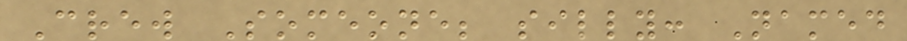Crew Someone; silly: Named
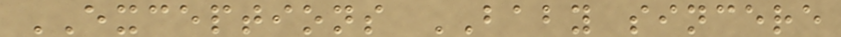EXCEPTIONS BABY sincere
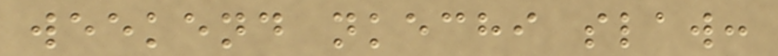weekend nkechi slaw:
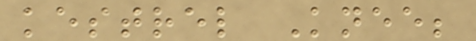kestrel Knee;
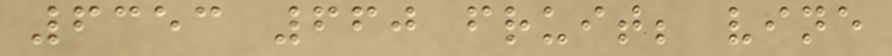6353 660 fruit; vine
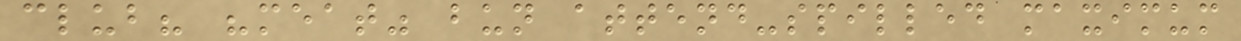club? "meat" bun attend-spilled maximum
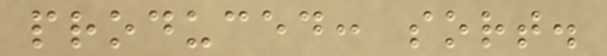produced: sort.
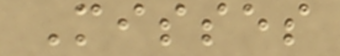Misses
